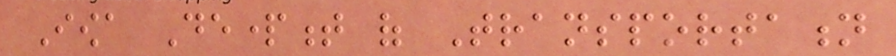Iowa Department of Transportation
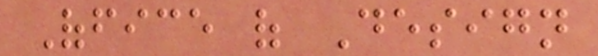Office of Design
